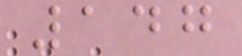147
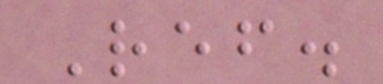Ref.
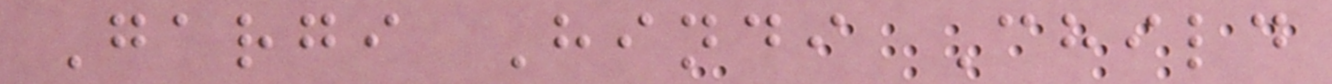Gargi Hindi Child
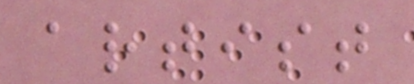artist
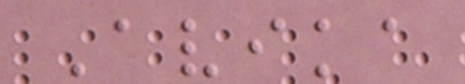Avika
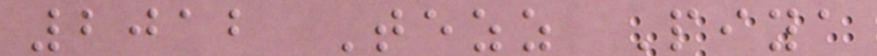2012 Tezz Piya
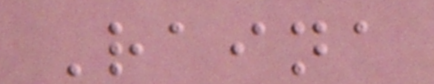Raina
